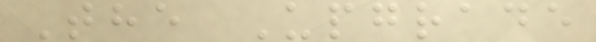The Upgrade
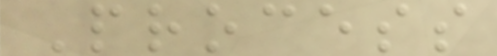Process
